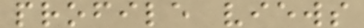profile views
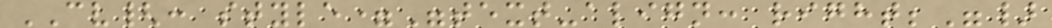CV{: style="text-align: right;"}
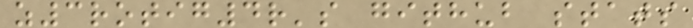z3rotig4r's github stats
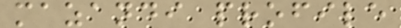mazandi profile
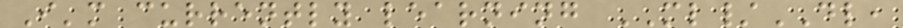I'm currently learning ML/DL,
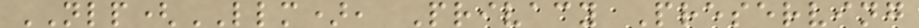NLP(LLM), Privacy Preserving
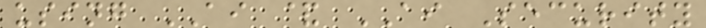using AI & AI Security
